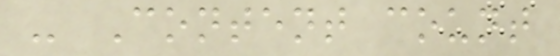- Content count
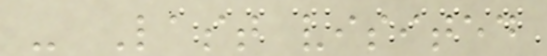- Last visited
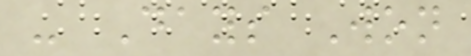- Days Won
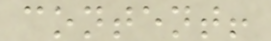content!
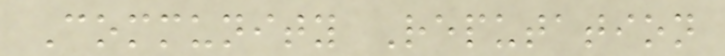Community Reputation
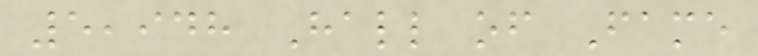5,948 Hall of Fame
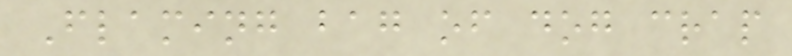Flaming bag of dog crap
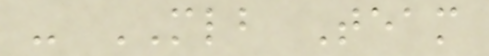- MLB Team
